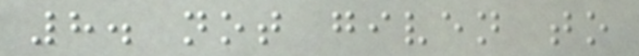8. not given to
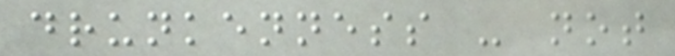drunkenness - not
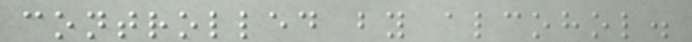controlled by alcohol.
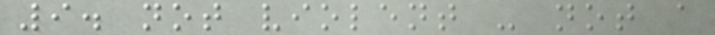9. not violent - not a
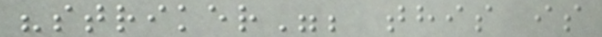"striker"; this is
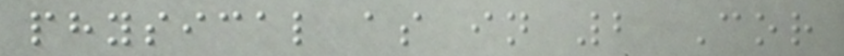physical as in 2 Cor
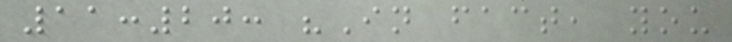11:20: "In fact, you
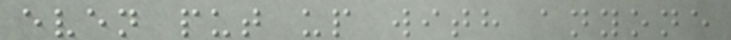even put up with anyone
